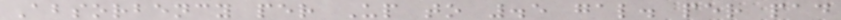Absorbency per Up to .5 gal. per pad
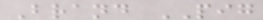Brand PIG
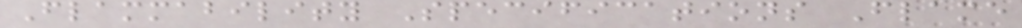Flammability Specifications Flame
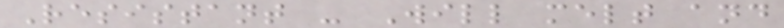Resistant - Will melt and
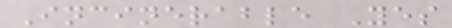Incinerable Yes
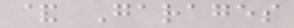& Garages
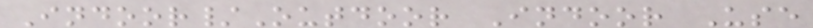Indoor/Outdoor Indoor Use
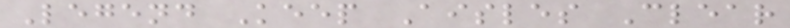Legend Keep Aisles Clear
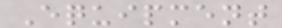Equipment
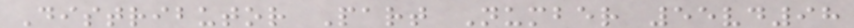Distributor Part Number 55vd98
